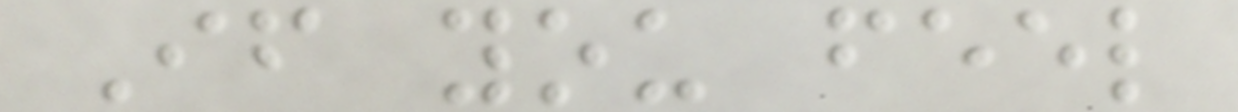If you feel
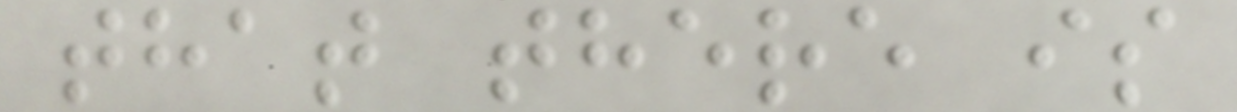that there is
